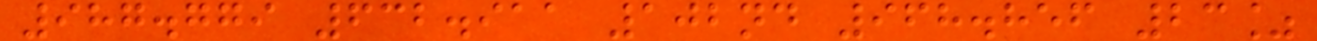987.779 632.911 102nd 968.856 23%
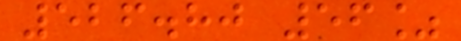526.80 56%
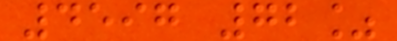4597 72%
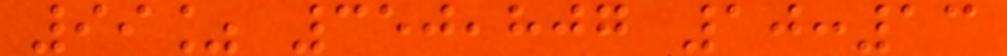99% 350,807 10:13
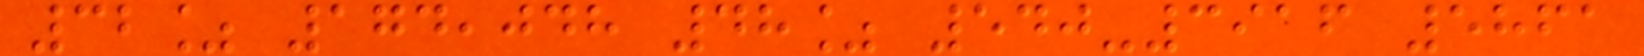32% 174,048 48% 540-3916 5861
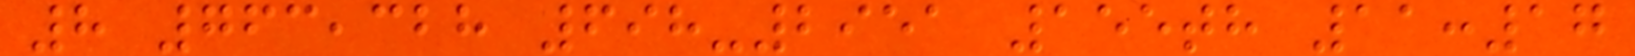8 763,328 698-2951 155th 11:17
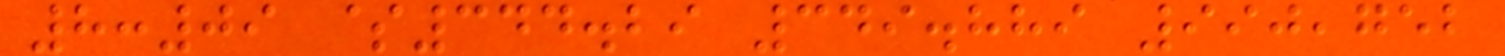8:09 $344.29 349.889 990,752
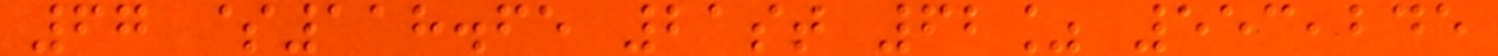67 $118.65 21st 62% 553,245
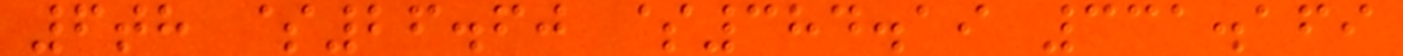6th $26.60 $384.19 331.169
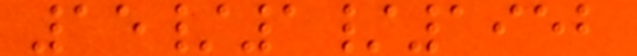15/1/1952
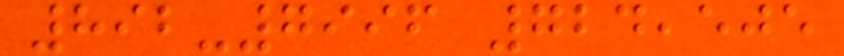892-7996 724,505
